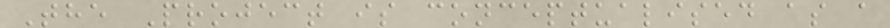The Project is conceptualised as a
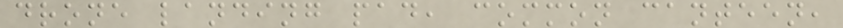drone landing pad, common canteen,
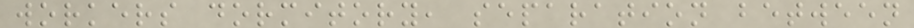workers dormitory, separation between
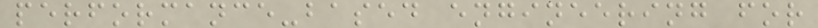performance-based engineering for
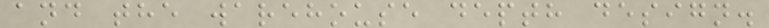and the warehouse depth design.
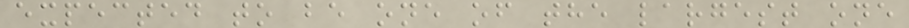expected to be one of the largest one
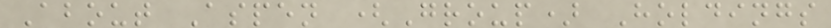About Aspen (Group) Holdings
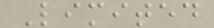Limited
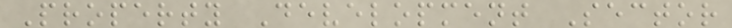Property Development Sector
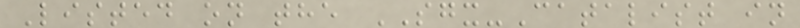Listed on the SGX-Catalist in
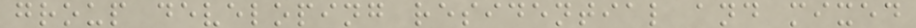group developing residential and mixed
